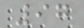97
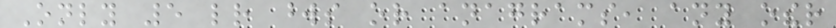Only 5 letter words or anagrams, any other
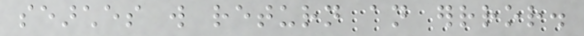searches will return an errror.
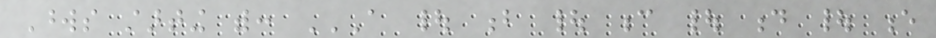Words starting with: A | B | C | D | E
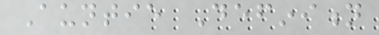Auntie Definition
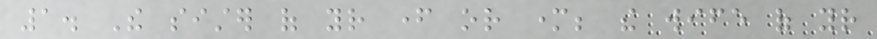1. The sister of your father or mother; the wife of your
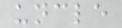uncle
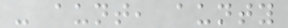- aunt, aunty
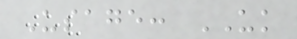Usage: UK
